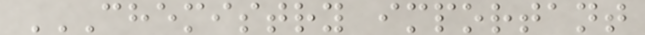CHEMISTRY IMPORTANT
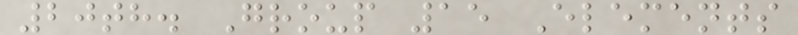20th. Group 15 Elements
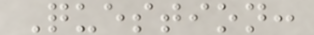Question:
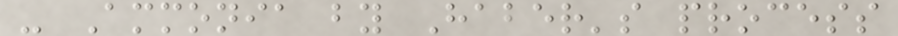- Ammonia by Haber's process
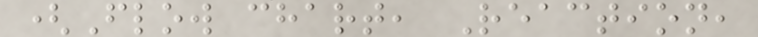(Flow chart, Reaction,
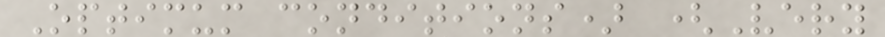Optimum conditions) (Very
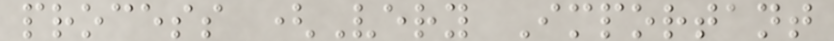process (Very Important
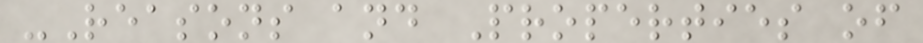-Reasons and Properties of
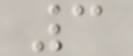3
